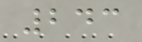243
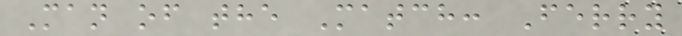Man of the Match: Ferry
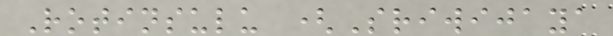Rotinsulu (Sriwijaya
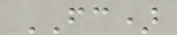FC)
